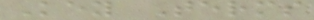Key Terms
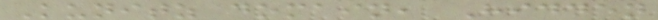Kunitz domain, Hidden
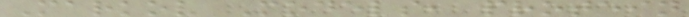Markov Models, protein
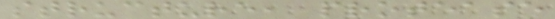structure, protease
